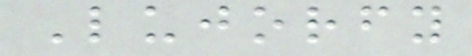Lujorfy
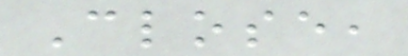Close,
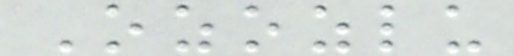Ozozlu
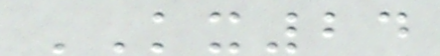KX24
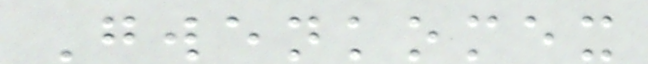Gwenkomex
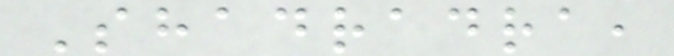Shadradra,
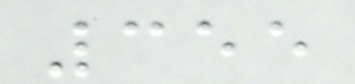355
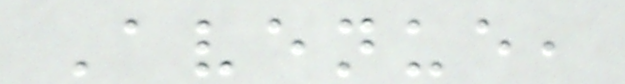Avenue,
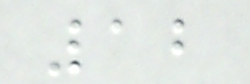12
